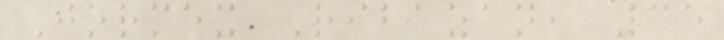Jormex Ribazan, 35
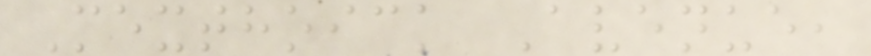Mexthoick Avenue,
